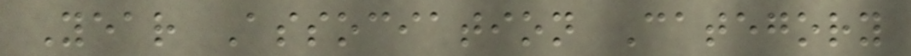Year Association Category
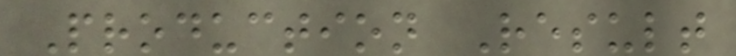Production Result
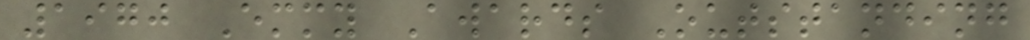1970 Emmy Awards Outstanding
